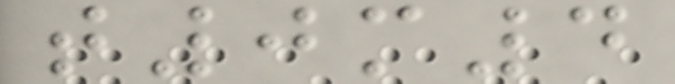t0m4
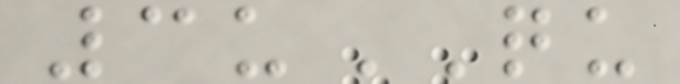3uQU
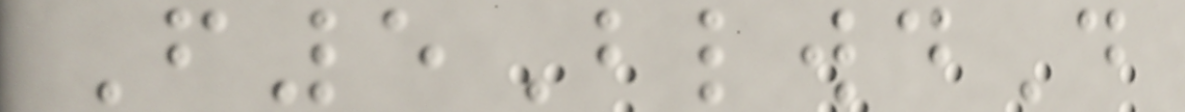F5BlwdD
